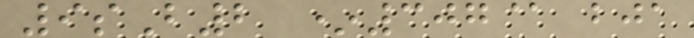9sB2 *307@ bja
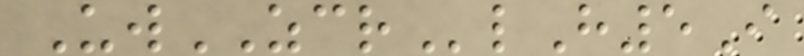UwZCRlH5I
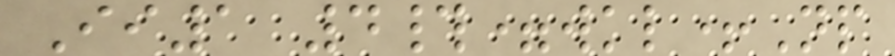Ii1 4#=wkl+Np
